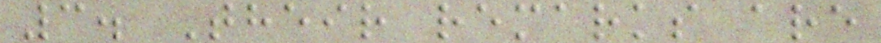3. Their remarks are
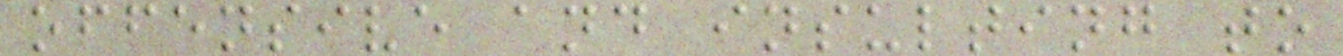offensive and insulting to
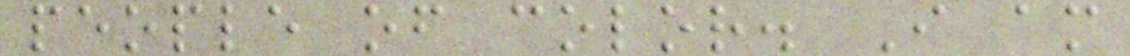people of color. I am
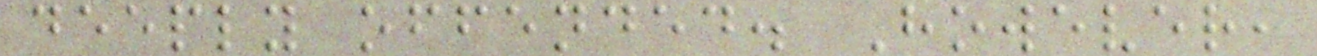deeply offended. However,
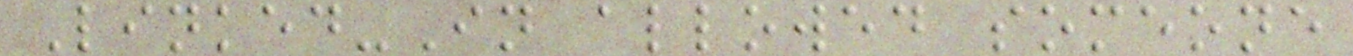Linked-In allowed someone
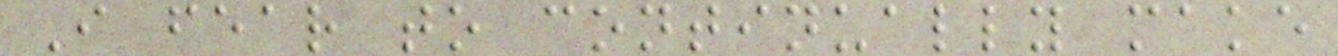I fear to continually make
